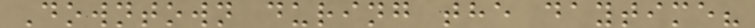Downtown during the daytime?
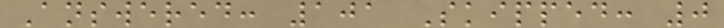Answered: 101 Skipped: 0
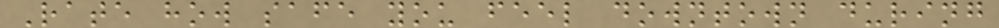Rate how safe you feel downtown during
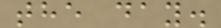the day.
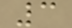3
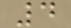4
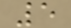5
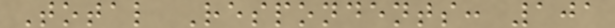Total Respondents: 101
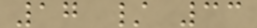17 / 33
